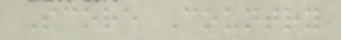Score Country
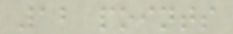12 points
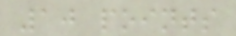10 points
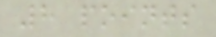8 points
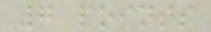7 points
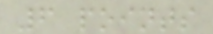6 points
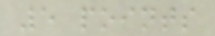5 points
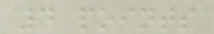4 points
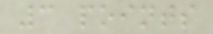3 points
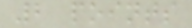2 points
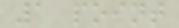1 point
